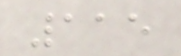115
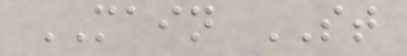MAIN ST
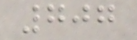707
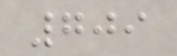709
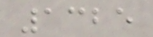1325
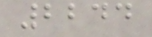2244
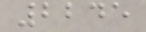2245
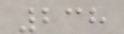238
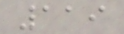119
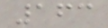163
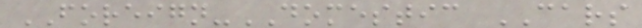FOREIGN-DOMESTIC CARS
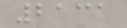2131
